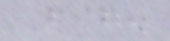Fig.
